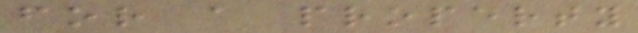for a property
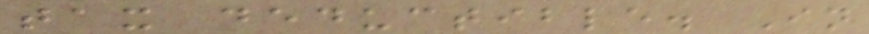tax deductible. In
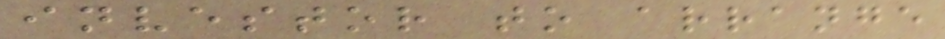investor to arrange
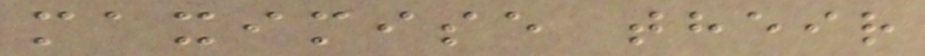maximise their
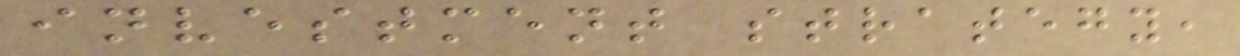investment strategy,
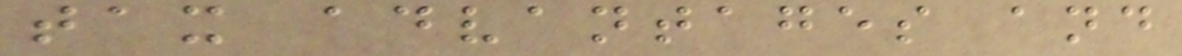tax advantages and
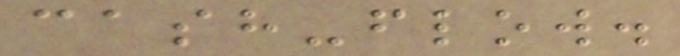cash-flow.
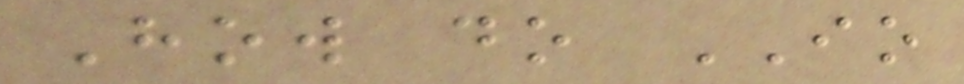How do IO
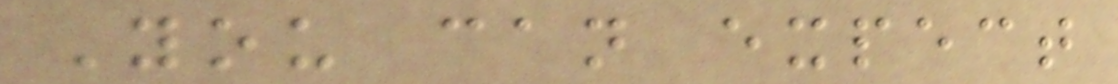You can expect
